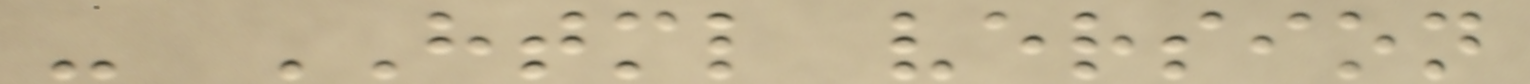- HTML version
